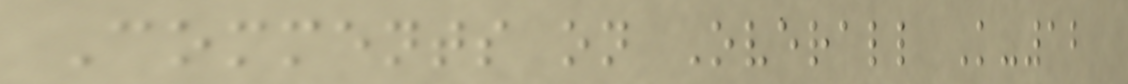Comments on Overall K-12
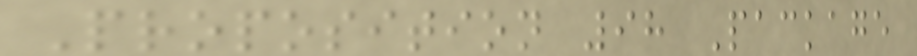Proposition 98 Package
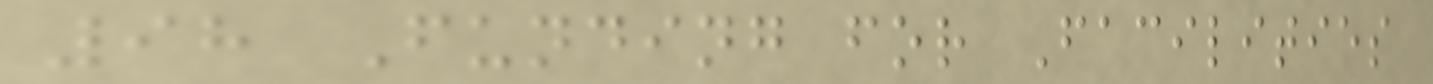98 Funding for Facilities
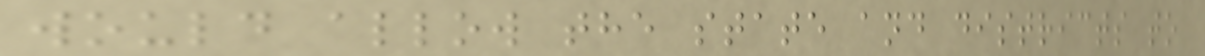would allow the state and districts to
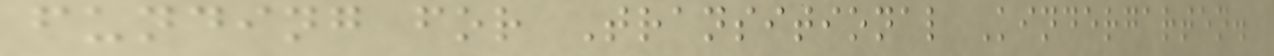funding for Transitional Kindergarten.
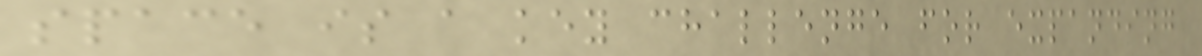space is a key challenge for expanding
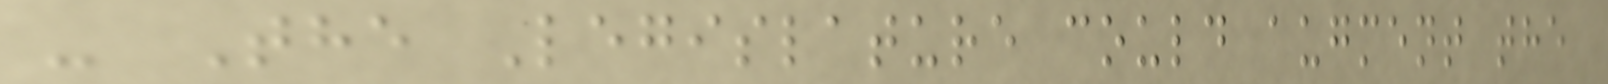- The Legislature could augment the
